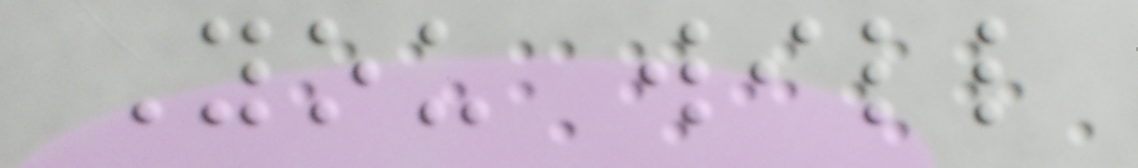You will
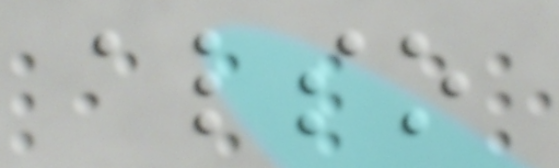also
